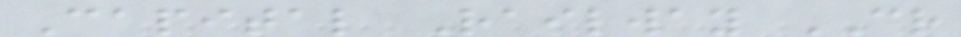Capital Railway CR
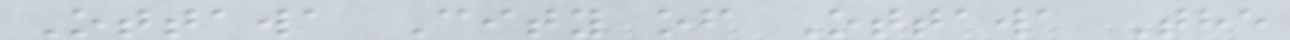Ottawa City of Ottawa The
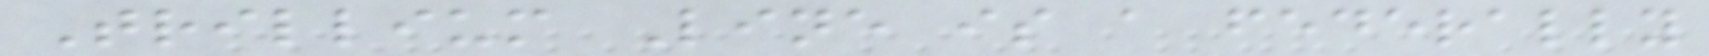Trillium Line is a federally
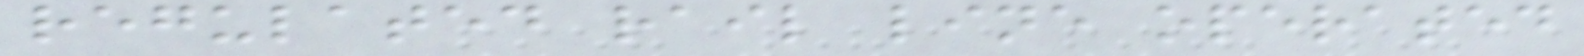regulated rail line operated
